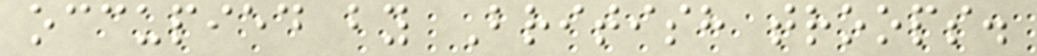occupied by British troops.
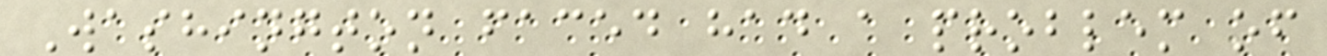Washington faced had a problem of
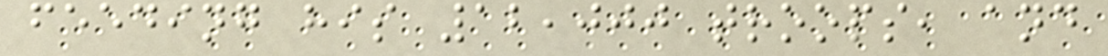feeding his 12,000 troops, and
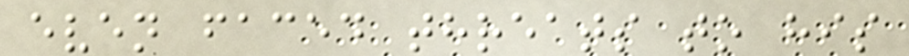even faced threats to his
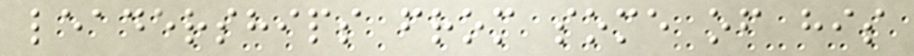leaderships from some of his
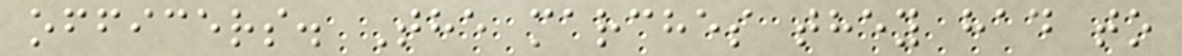officers. The marches they had to
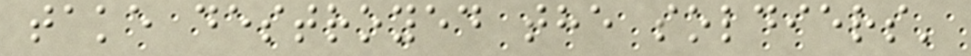take destroyed the soldiers'
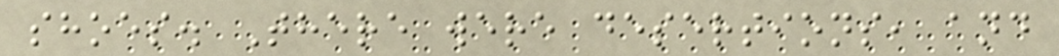shoes. There were desertions, and
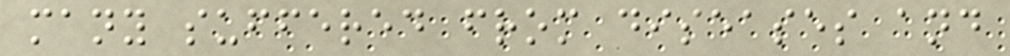many suffered from diseases and
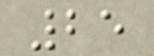25
